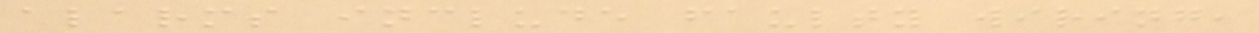alarms include faulty wiring,
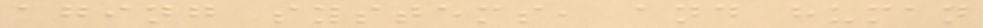aging systems, and human
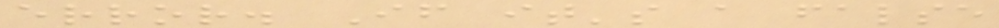error. If it's a false
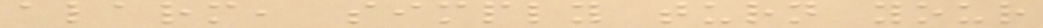alarm, simply turn your
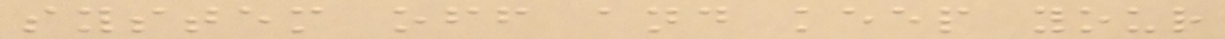system off and keep your
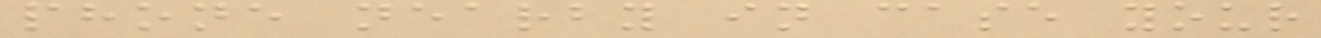phone nearby in case your
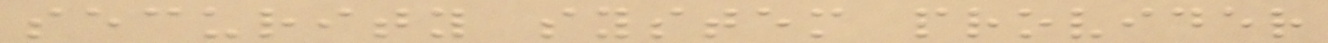security system provider
